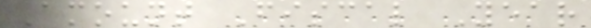Amount Fiscal Year
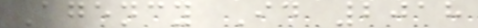Agency Id 2018
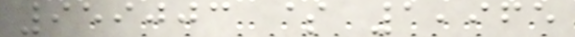959003 $ 1,965
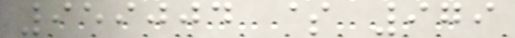959004 $ 979
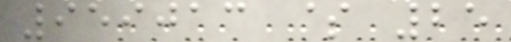959013 $ 25
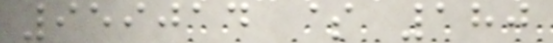959014 $ 180
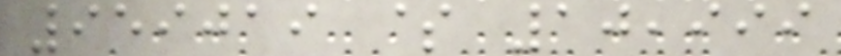959019 $ 10,999
